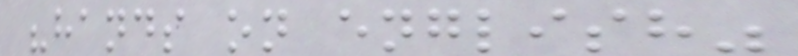"hands on english"
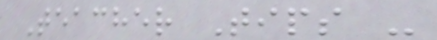Teacher Tips -
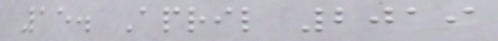15. April 2019
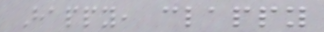Happy, clappy
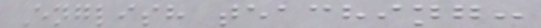English teaching:
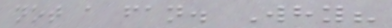not a fan. Why?
